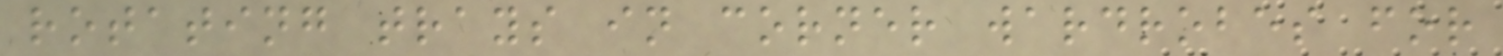rotating trays in corner wardrobes for
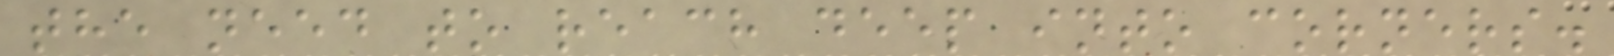the need to reach deep into corners.
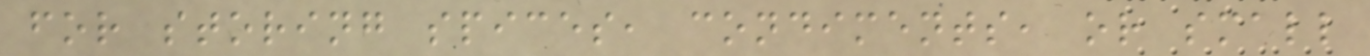for storing spices, condiments, or small
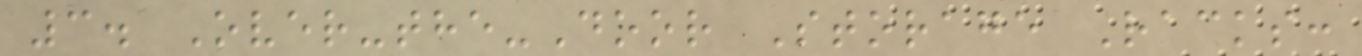3. Over-the-Door Storage Racks:
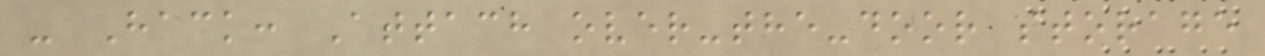- Hack: Attach over-the-door storage
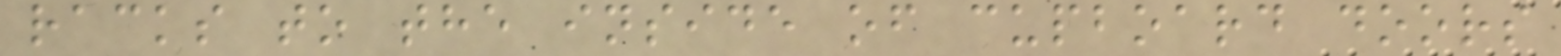racks to the inside of cupboard doors
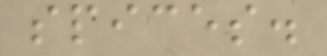spices.
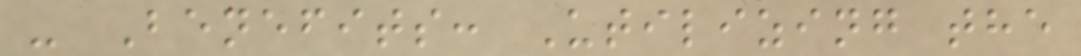- Benefits: Utilizing the
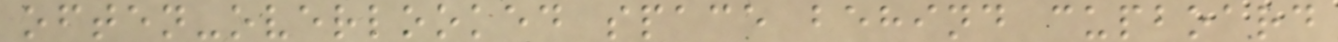often-overlooked space behind cupboard
